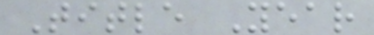Title Year
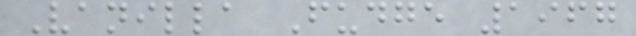Vanilla Fudge 1967
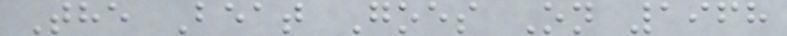The Beat Goes On 1968
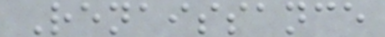Renaissance
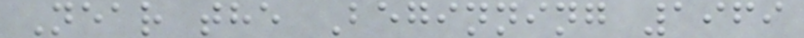Near the Beginning 1969
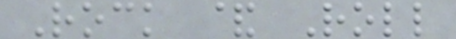Rock & Roll
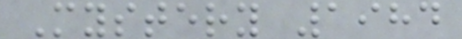Mystery 1984
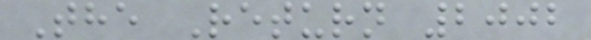The Return 2002
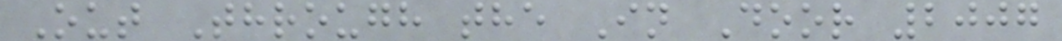Out Through the In Door 2007
